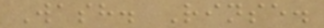Wash. Rinse.
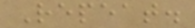Repeat.
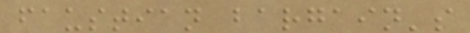faustian bargain's
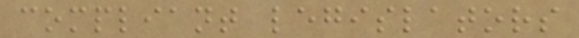compliant legislators
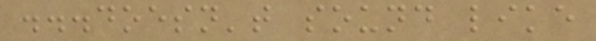...doesn't sound like
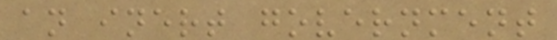an inert government
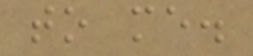to me.
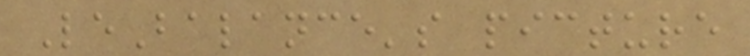LeBalance's picture
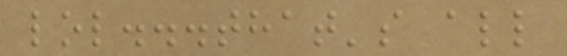lol...that's all
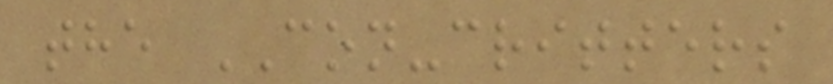the CON-critters
